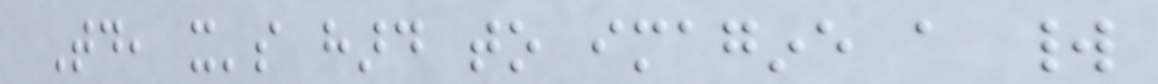Today, it's hard to imagine a world
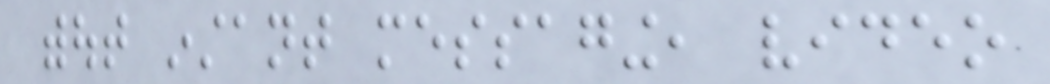without instant messaging, video
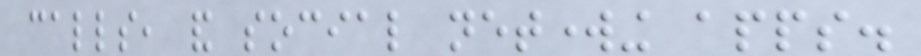calls, and social networking apps.
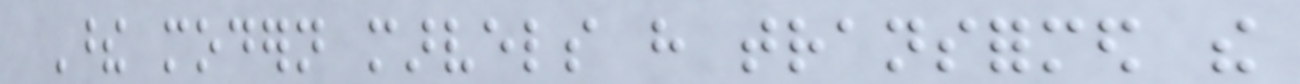These modern marvels have transformed the
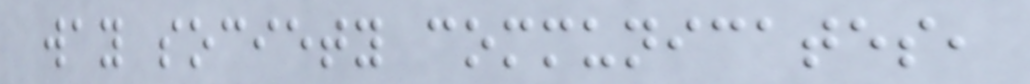way society communicates,
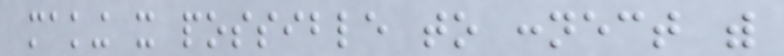making it possible to connect with
